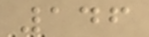146
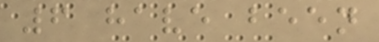6 have been
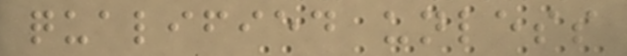qualified unless
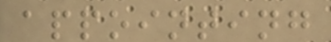appointing
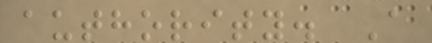authority. A
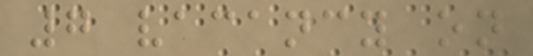7 vacancy on
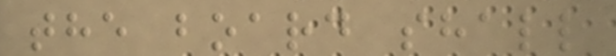the board shall
